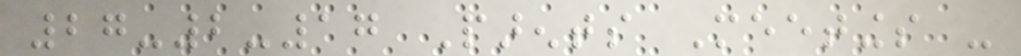27-2-17 Parents Meetings -
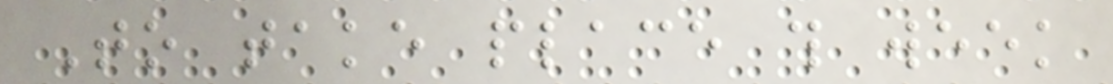To take place this week
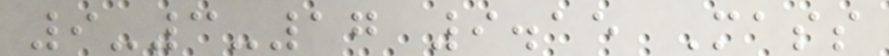9-3-17 9.15 Mass
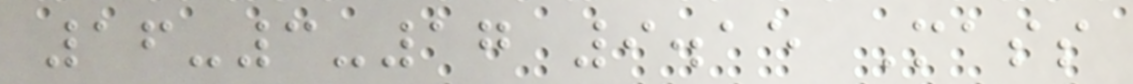16-3-17 9.15 Mass
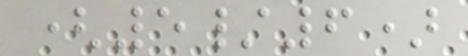(5/6)
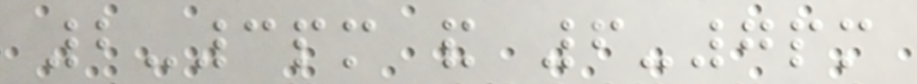2-3pm and 6-7pm
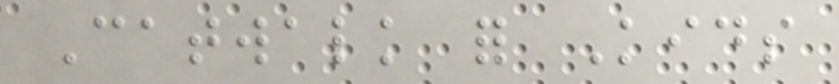Catwalk for Kids
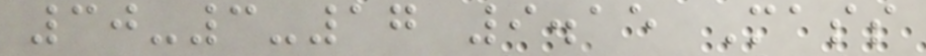30-3-17 9.15 Mass
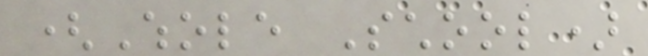(Whole School)
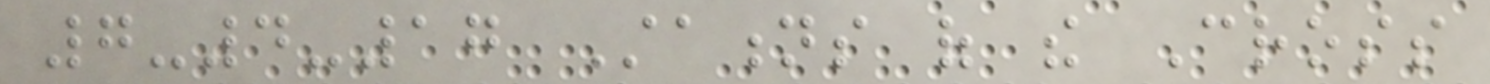7-4-17 Stations of the Cross
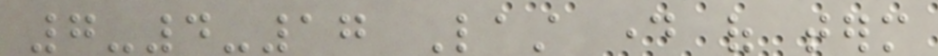7-4-17 Last day of term
